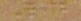4
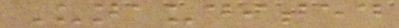Unaudited
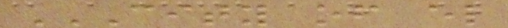CITY OF EL
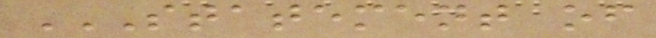STATEMENT OF
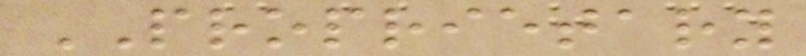PROPRIETARY
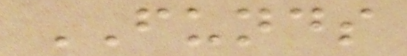FUNDS
